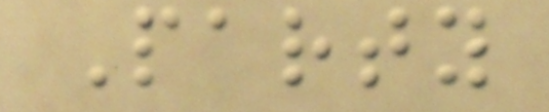Party
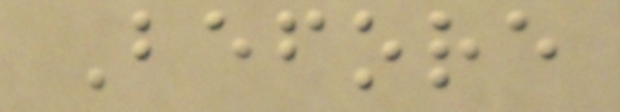Before
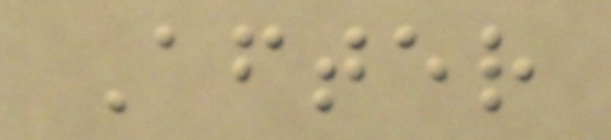After
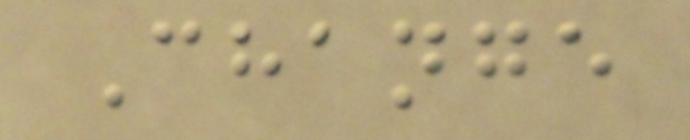Change
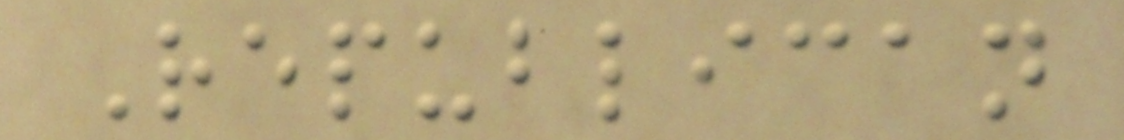Republican
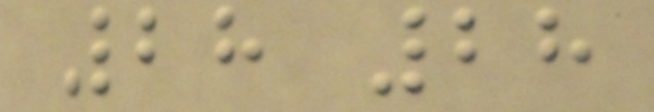28 28
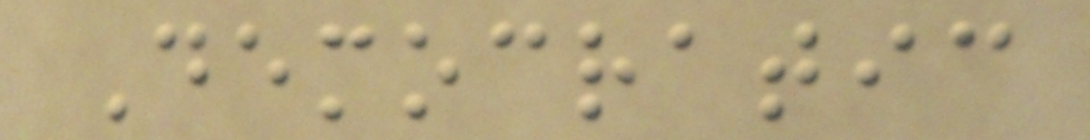Democratic
